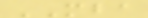MBA
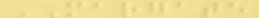MARGATE
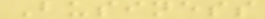Business
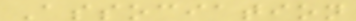Association
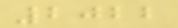2022
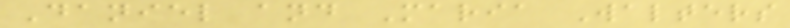Daniel and Maria Walters
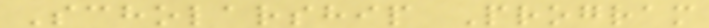Scholarship Program
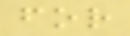for
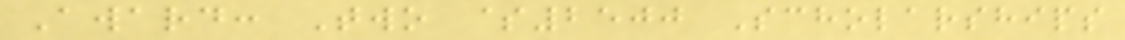Award: Two $2500 Scholarships
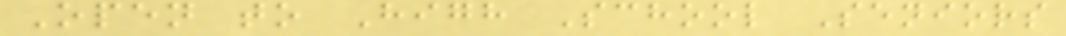Open to High School Seniors
